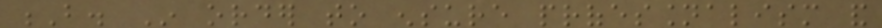B. In order to ensure professionalism and
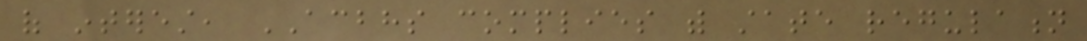of interest, ACBHS complies with state regulation
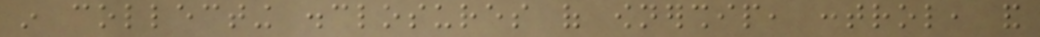in collecting disclosures of ownership, control, and
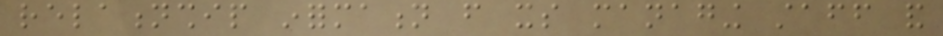relationship information from its managing staff and
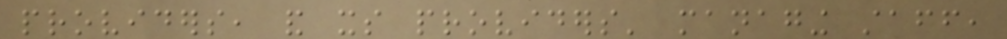providers, and its providers' managing staff,
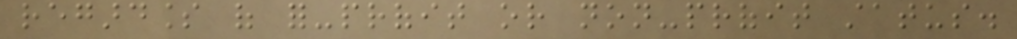regardless of for-profit or non-profit status.
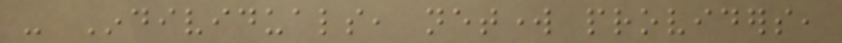- Individuals, network providers,
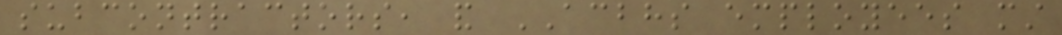subcontractors, and ACBHS employees must
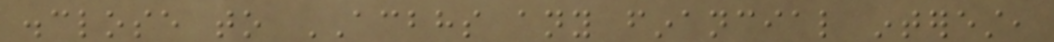disclose to ACBHS any financial interest,
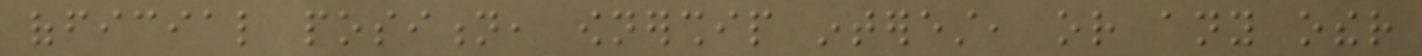official position, ownership interest, or any other
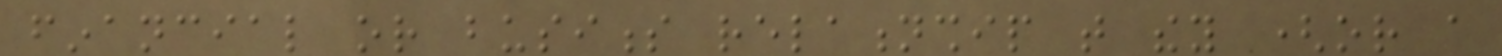financial or business relationship that they (or a
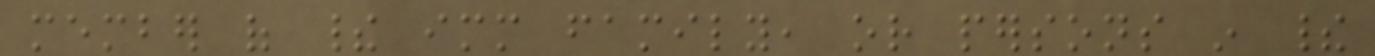member of their immediate family, or persons in their
